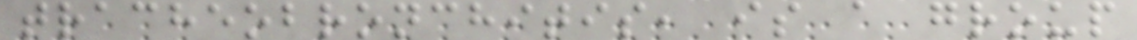tracheobronchitis, is a group
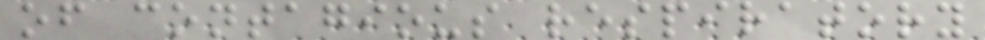of contagious respiratory
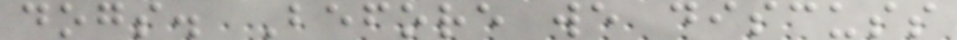dogs. Before we discuss
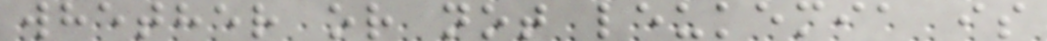whether or not leukemia is
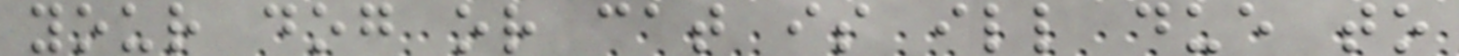your dog or cat is ill due to
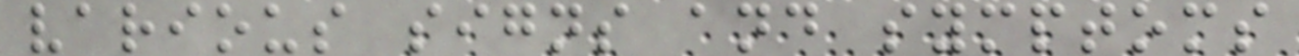various signs and symptoms
